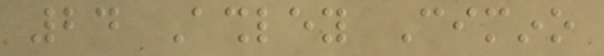24 Ashley Cimino
